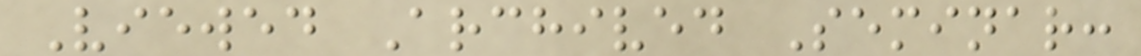Viewed Archived Seminar:
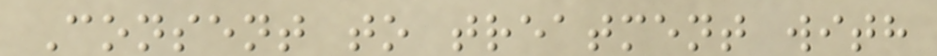Consent to treatment with
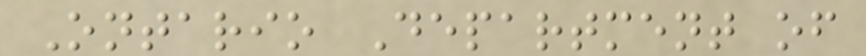Ontario Department of
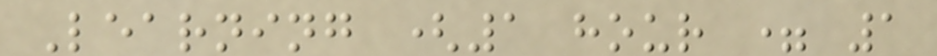Learning (1 hour = 1
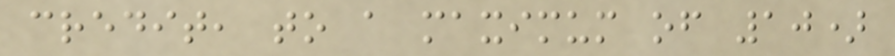credit, to a maximum of 10)
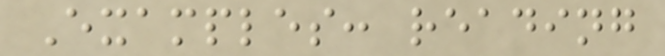Examples: reading
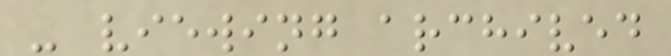- viewing archived
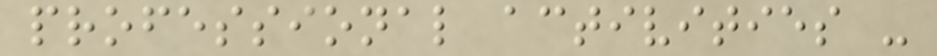professional activities -
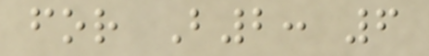for B2: 6
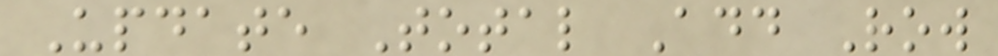Update Total Add Row
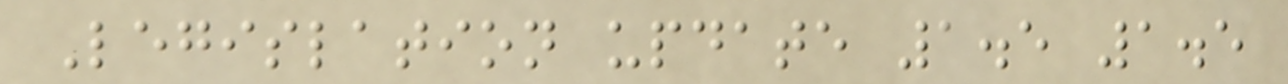Legislation update 1.5 1.5
